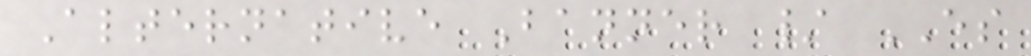Alternative Banner / ES
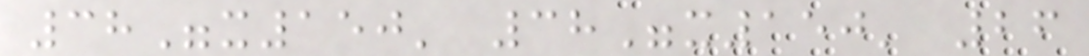38"x150' 38"x150' 26
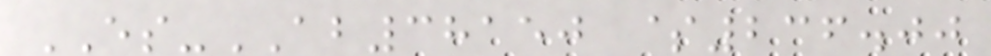ES-AB38150 $236.00
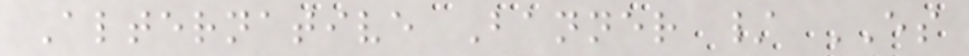Alternative Banner / ES
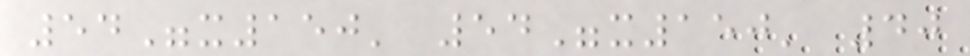54"x150' 54"x150' 40
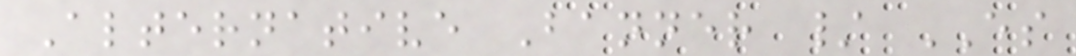Alternative Banner / ES
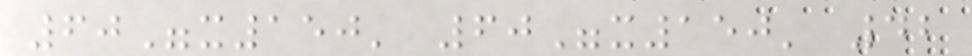60"x150' 60"x150' 42
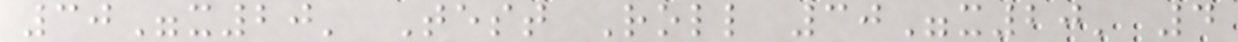30"x20' Test Roll 30"x20' 4
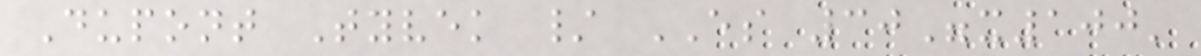Dupont Tyvek / ES 30"x100'
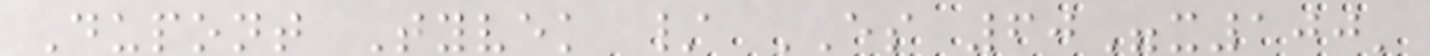Dupont Tyvek / ES 60"x100'
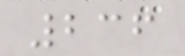236
